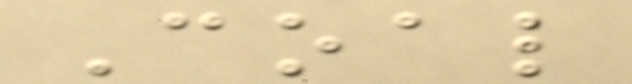Coal
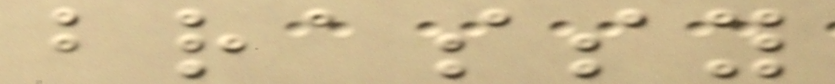brassy
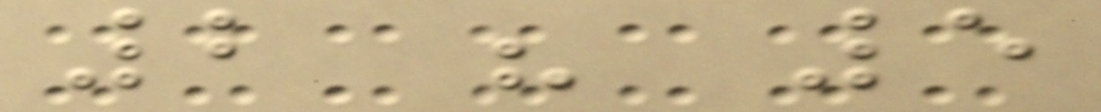2 " 5
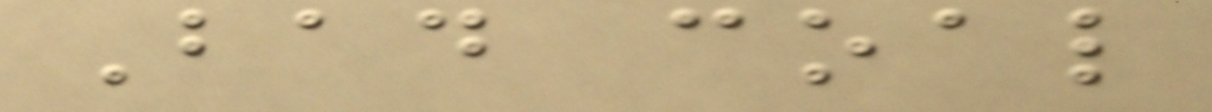Bad coal
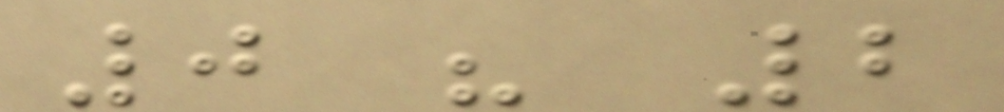0 " 2
